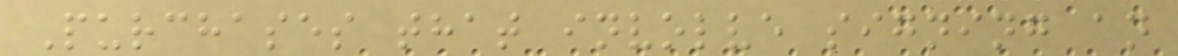Purchases that involve signing an
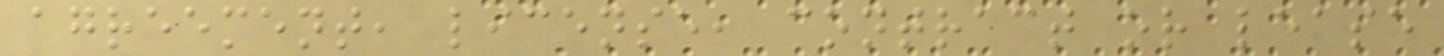agreement, license, contract or lease
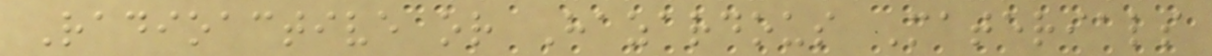Radioactive or Hazardous Materials
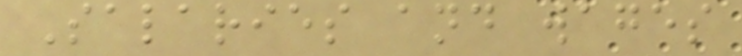Salaries and wages
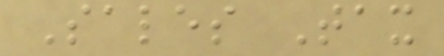Sales Tax
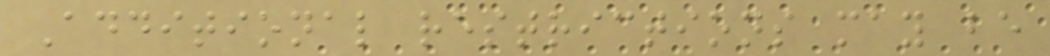Additional restrictions may be
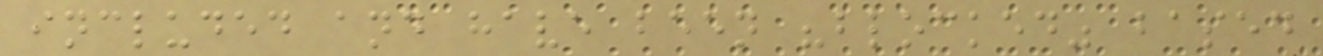included and have been "blocked" based
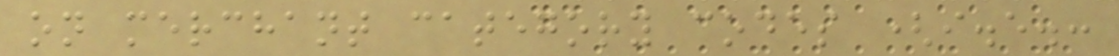on merchant category codes (i.e.:
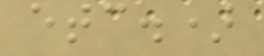etc.)
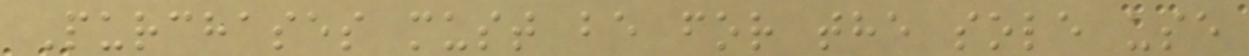Purchases must be for the sole use
